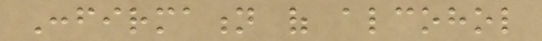Confirmation of alcohol
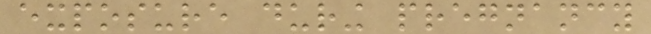exposure during pregnancy
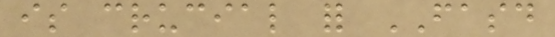is crucial for FASD
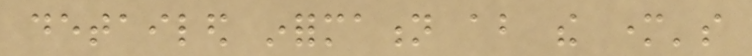detailed information about the mother's
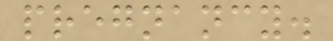pregnancy.
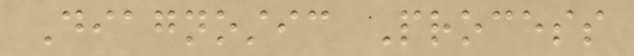Diagnostic Process
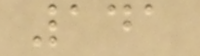141
